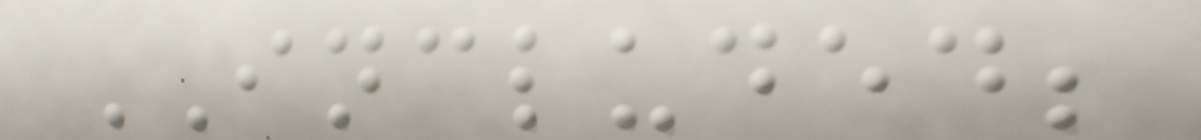INCLUDED;
